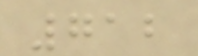712
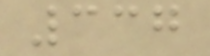337
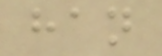han
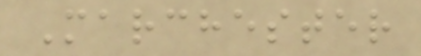Marchester
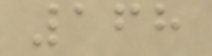168
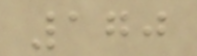170
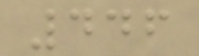446
